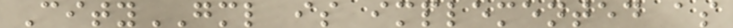CityGML is implemented as
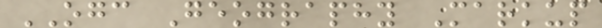OGC Geography Markup
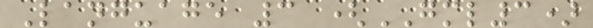Language 3 (GML3)
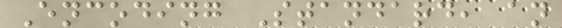Encoding Standard, an
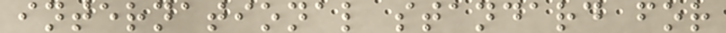international standard for
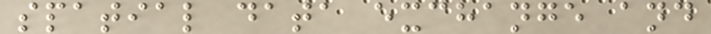spatial data exchange and
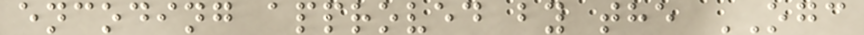encoding approved by the OGC
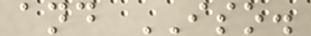and ISO.
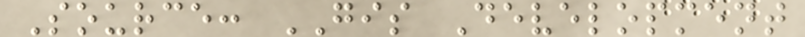Source: GIS Development
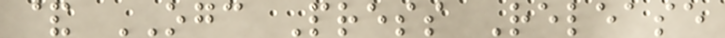& OGC Press Release
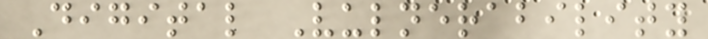Digital Vulnerability
